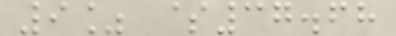9% $37.68
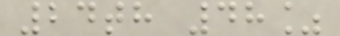24th 48%
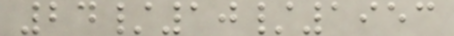24/10/1953
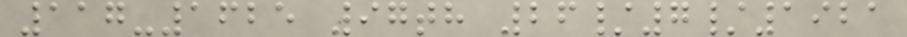117-1625 97th 26/7/1921
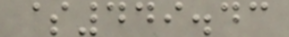$449.43
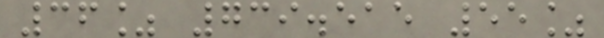36% 739.515 55%
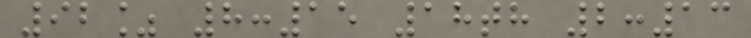92% 8:15 18th 2:13
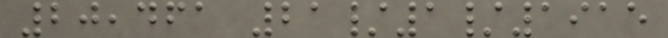20,461 21/1/1915
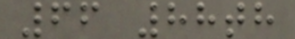66 88th
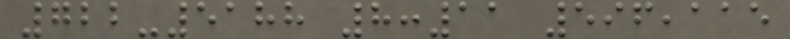722-5188 8:11 596,115
